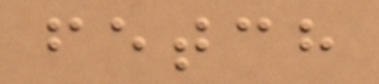fetch
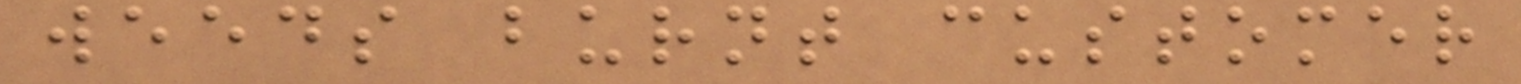weeds burnt customer
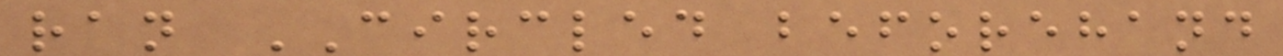ran CIRCLED beforehand
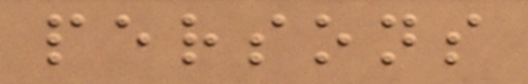persons
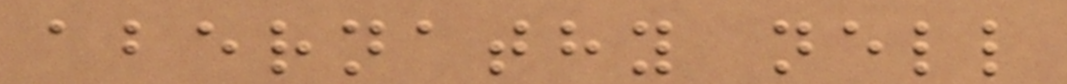abernathy nell
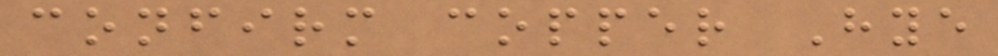confirm copper Hye
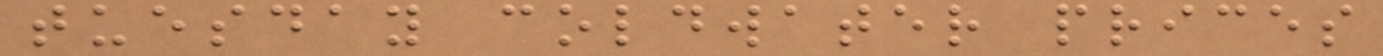tuesday coldwater prices
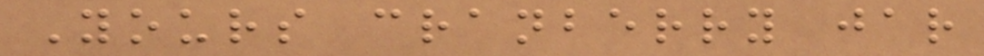Yours cranberry jar
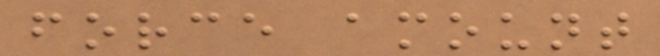force amount
